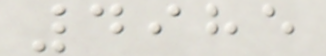4985
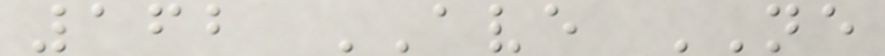162 AVE NE
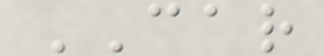CAR
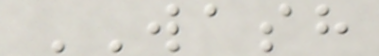WASH
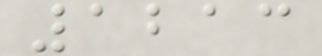1213
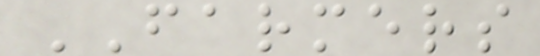FARMERS
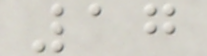17
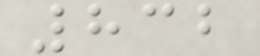832
